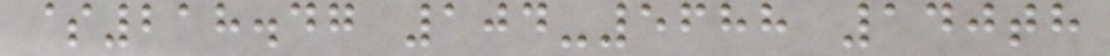$218.47 104-5688 140th
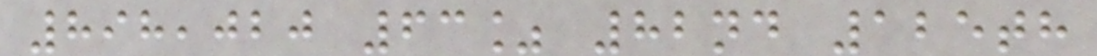898,020 63% 82nd 125th
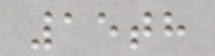15th
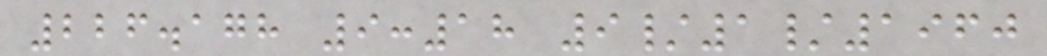226.178 9:18 9/1/1960
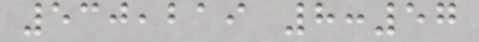530,219 8:57
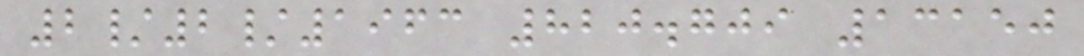2/2/1963 820.709 13150
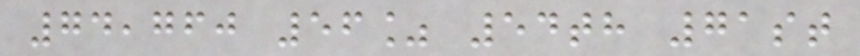74,760 56% 54th 71st
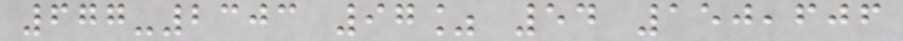677-2303 97% 54 150,606
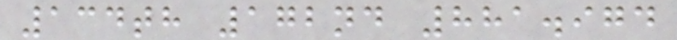134th 172nd 881.974
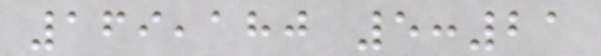169,180 5:21
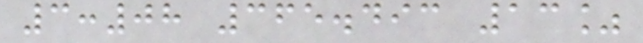3:08 365.493 13%
